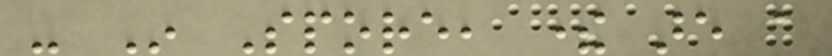- In Spore, there are a
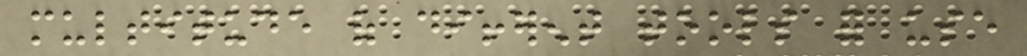multitude of different tools for use
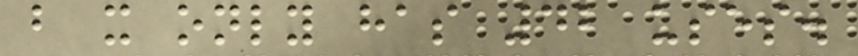but it only has 42 uses.
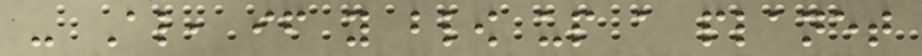- Also, if you blow up a planet
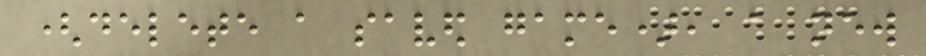(delete a saved game), a new
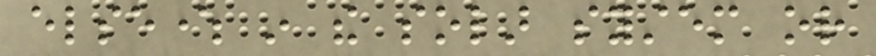elsewhere in the solar system or
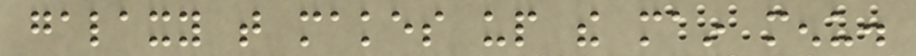galaxy that makes up the main menu.
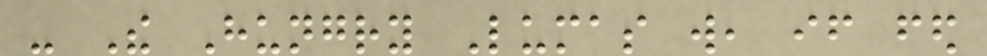- The Hungry Lumas will, if fed
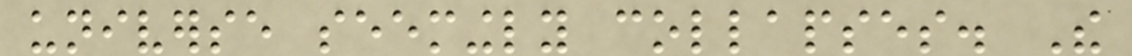universe seemingly collapses. The
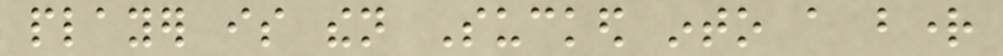player is then Sucked into a bright
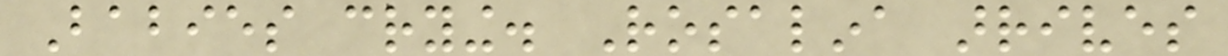Babies crying. Rosalina arrives
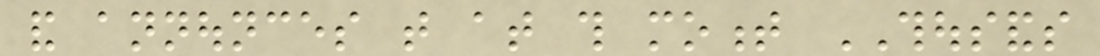and announces that at this moment THOUSANDS
